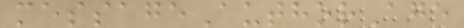messageAuthorAge
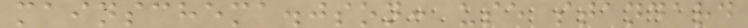mainschema.json: use standard
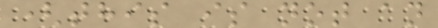(this is not an
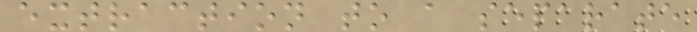extraction to a separate
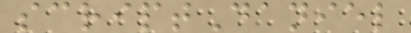scriptDaniel
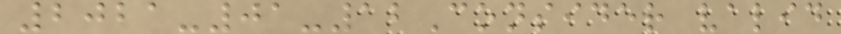2021-01-12Consider valid
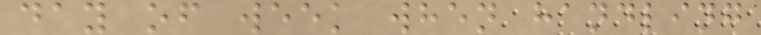day of week when handling
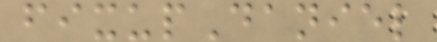fixupDaniel
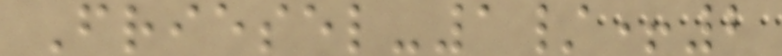Friesel-1/+2
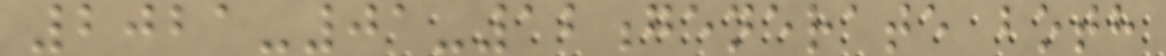2021-01-12generate both
